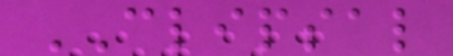CLIPSAL
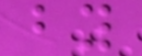by
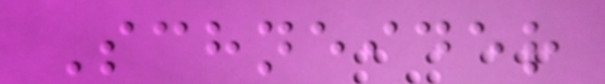Schneider
